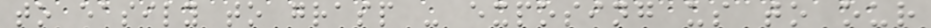to easily to grasp - exposing us to our
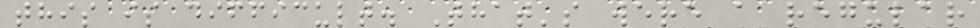this is difficult. That's were a regular
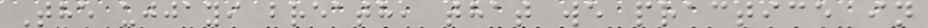The ujjayi breath, that we practice in
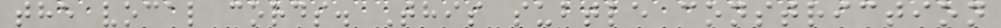the vocal cords. This subtle constriction
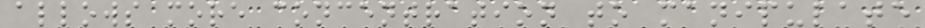allows more concentration to manipulate
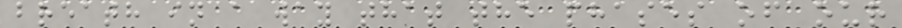breath in a way that the phases of our
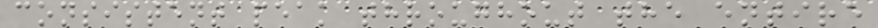consistent peak throughout the entire
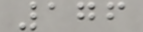176
